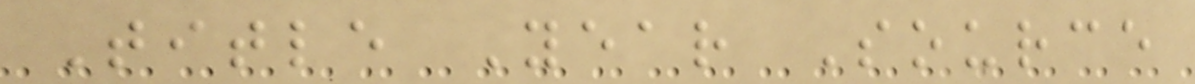Title Year Source
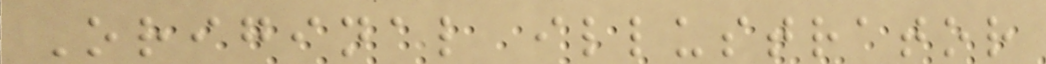Original illustrator
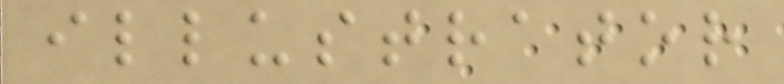illustrator
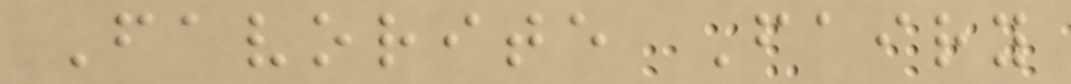Favorite Fairy
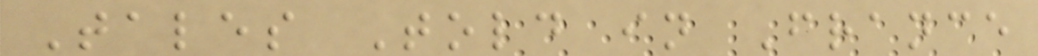Tales Told in France
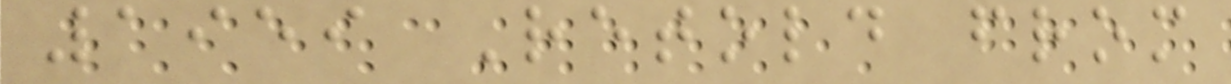1959 Retold from
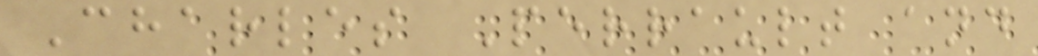Charles Perrault and
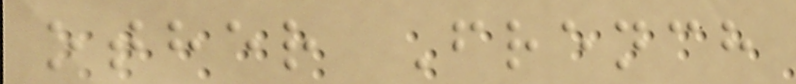other French
